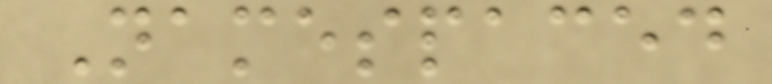Namespaced
